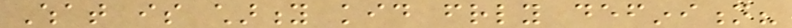What is charity kid friendly definition?
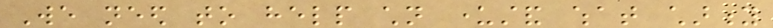We need to help children understand what charity
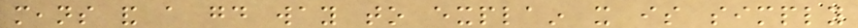means and a good way to explain it is simply
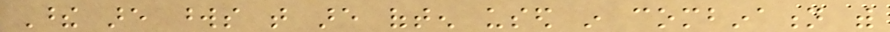These are words that are often used in combination with
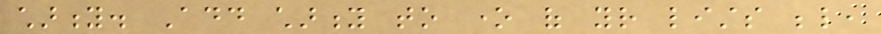charity. Add charity to one of your lists below,
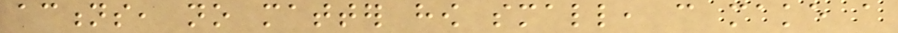actions, no matter how small, can make a
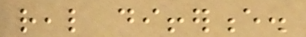real difference.
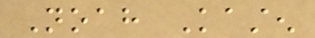Noah Kasten
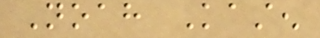Noah Kasten
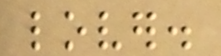lover.
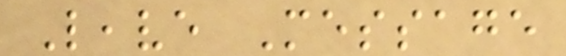Leave Message
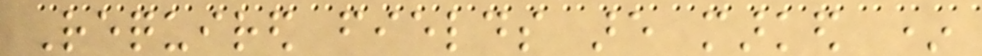Required fields are marked *
